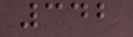342
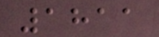1811
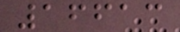16613
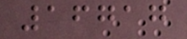16717
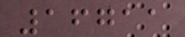16711
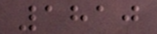1810
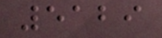5129
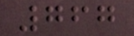767
